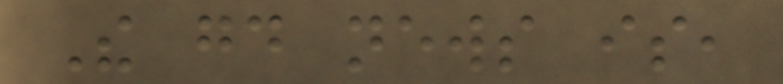The good news is,
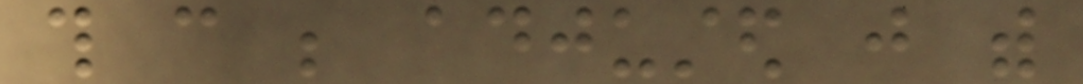this can be adjusted just with
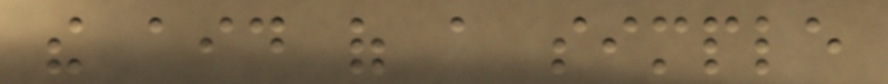the aid of a simple
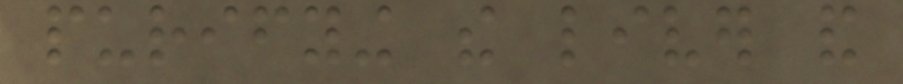purifying the liver and
